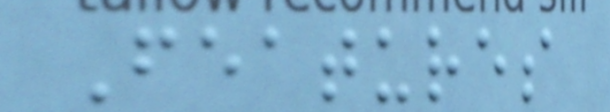Features
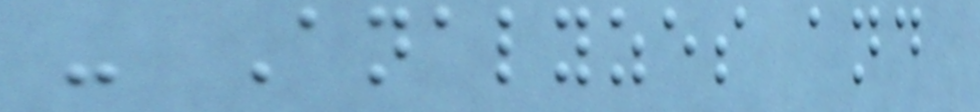- Analyzes and
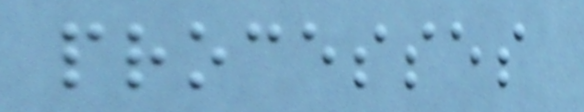processes
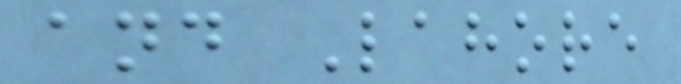and Lahore
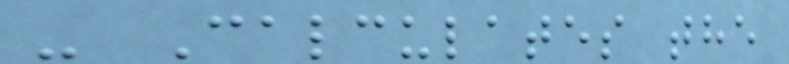- Calculates the
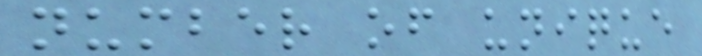number of unique
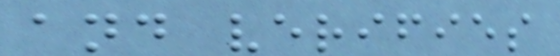and verifies
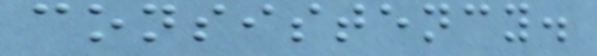consistency.
